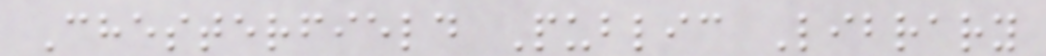Chesterfield Public Library
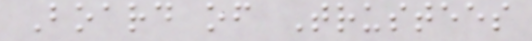Board of Trustees
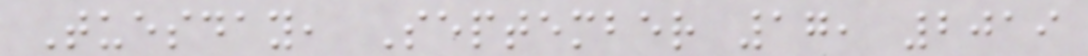Tuesday, September 17, 2019
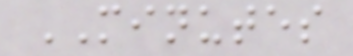MINUTES
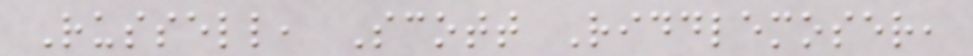Russell, Scott Riddlemoser,
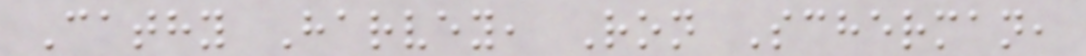Cathy Harvey, Ron Scherman,
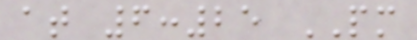at 6:25 PM
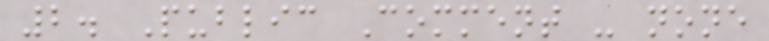2. Public Comment - none
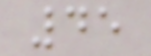45
